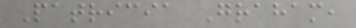Patricia Graham,
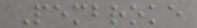Pembroke
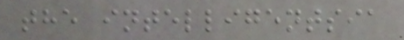the intelligentsia
